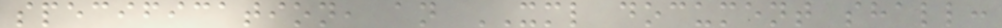specification, an XML document shall:
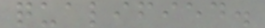qualified.
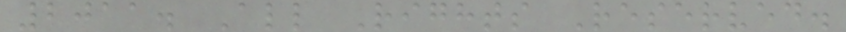2011. All Rights Reserved.
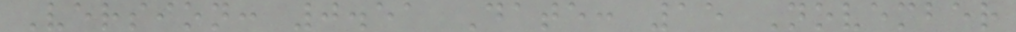Version: 0.51 Date: 15 November
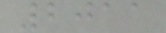2011
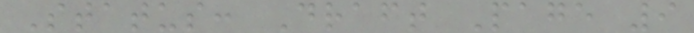Status: Draft Page 9
